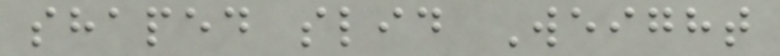shaped slid Weight
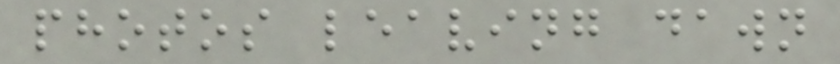photos leaving dawn
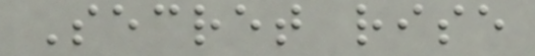Secret rise
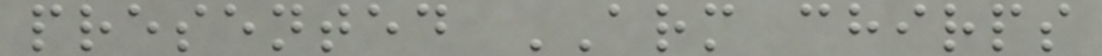presented ARM chirps
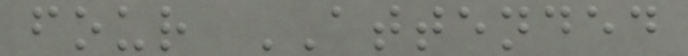four ATTENDED
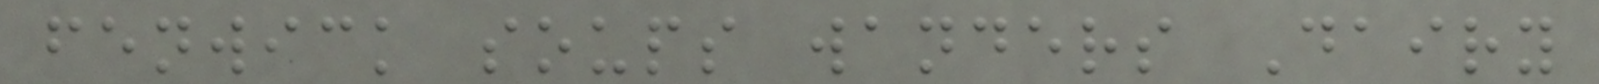fenwick soups wanders Dairy
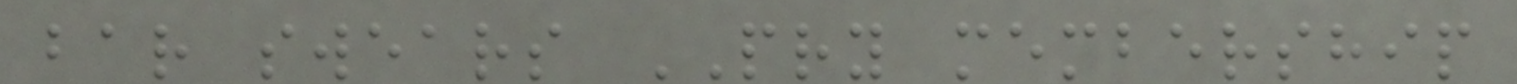bar swears PRY membership
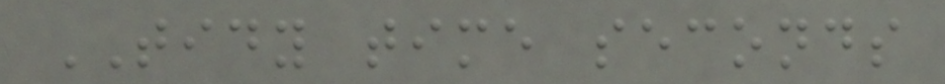TIDY time seconds
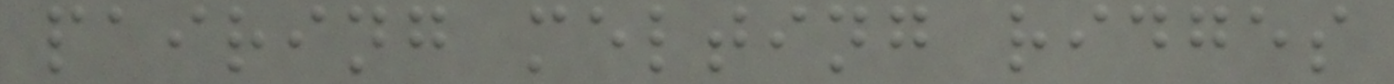pairing melting ridges
